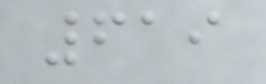619
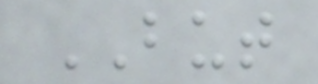BUT
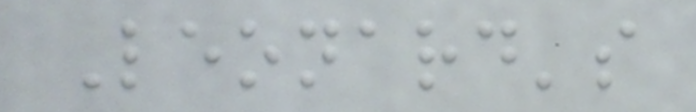Leonard's
